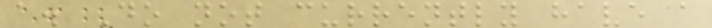a. Do not currently have a
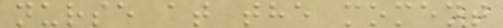nurse at the moment
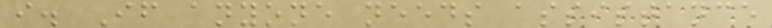i. If anyone needs assistance
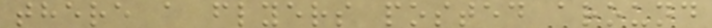there a flyers posted around
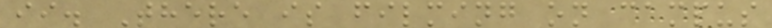ii. There is filming on campus
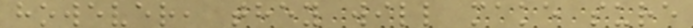however, they will make sure
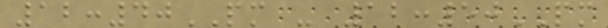12:40PM - 12:50PM
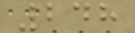248
